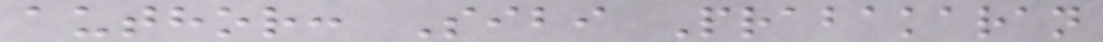author: Sibi Prabakaran
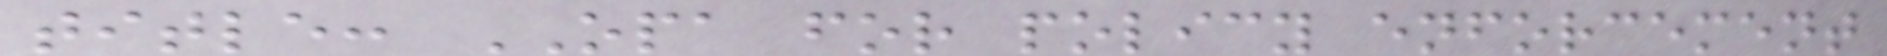title: OPA for policy enforcement
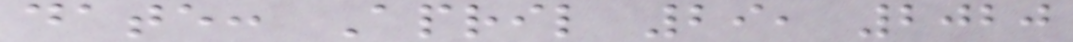date: April 29, 2020
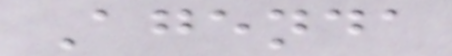Agenda
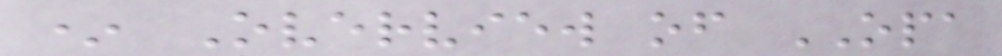* Overview of OPA
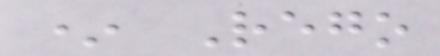* Rego
